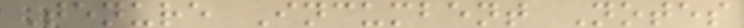Tenure Incumbent Notes
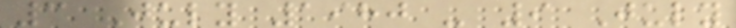3 July 1980 - 9 July
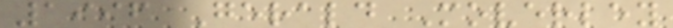1996 Gerald Moverley
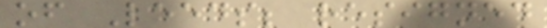of Leeds; resigned
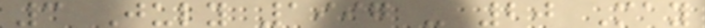3 July 1997 - 20 May
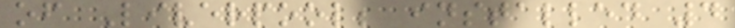of Liverpool; installed 4
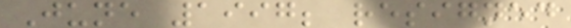June 1997; resigned
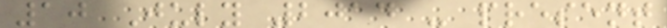10 July 2014 - present
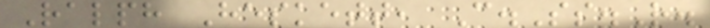Ralph Heskett, C.Ss.R.
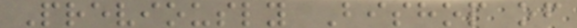Previously Bishop of
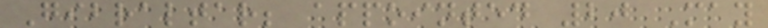Gibraltar; appointed 20 May
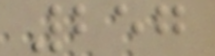257
